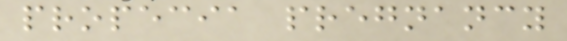propecia pregnancy
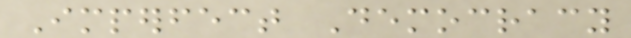Imperfect Democracy
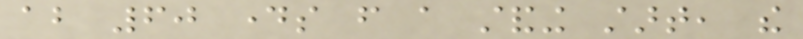about 60 days from a standing start, the
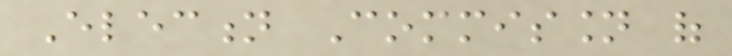Election Commission of
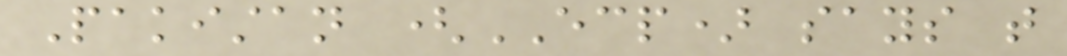Pakistan (ECP) says that
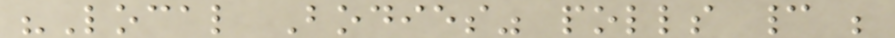"Local Bodies" polls cannot be
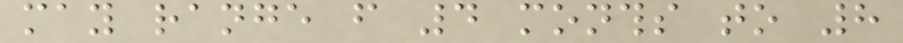may range from 4 months to 8
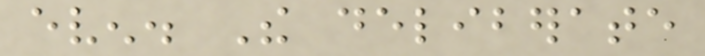even. The deliberate
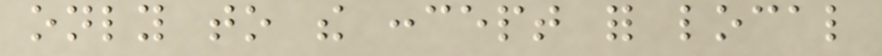only to the concept for local
